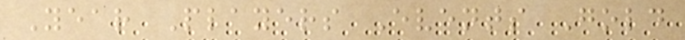Year Players Events Gold
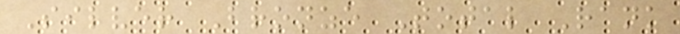Silver Bronze Total Rank
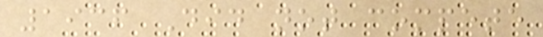1936 Did not compete
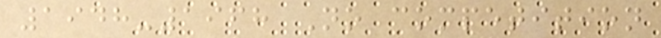1948-1968 No competition
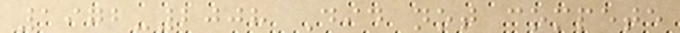1972-2008 Did not compete
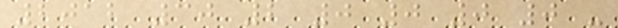2012 30 2 0 0 0 0 -
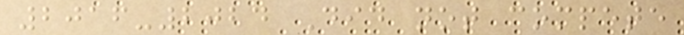2016-2024 Did not compete
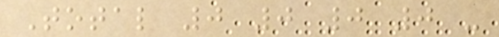Total 0 0 0 0 -
